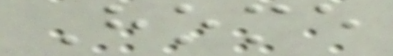Home
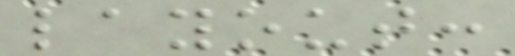layout:
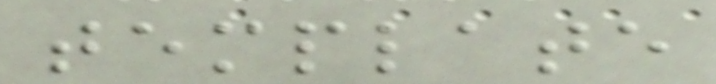template
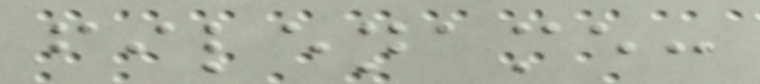filename:
